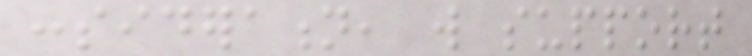consideration, will support
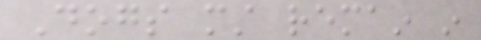Dogs must remain in
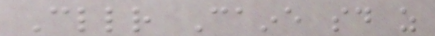Cllr Caine said as
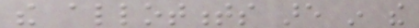the allotments are in the
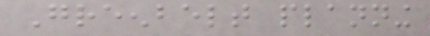Greenbelt planning
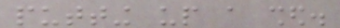putting up a shed.
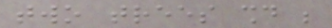two trees should be
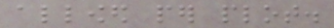allowed per plot.
